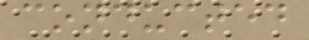conducted
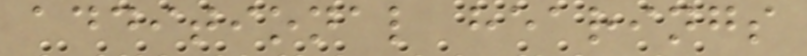additional hearings
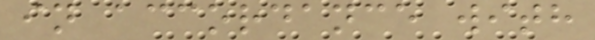in accordance with
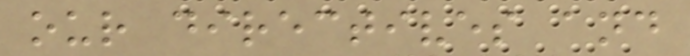our directives and
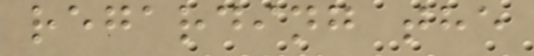regarding the
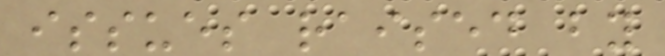issues raised by
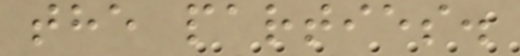the parties.
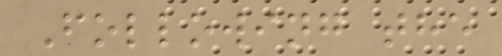Following the
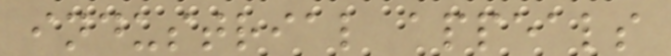industrial appeals
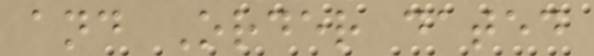and Order dated
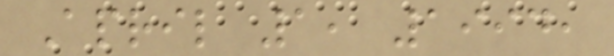April 1, 1994,
